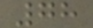78
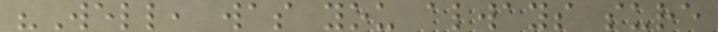"Well, was you always sure
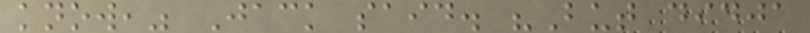know," Jack said. "But didja
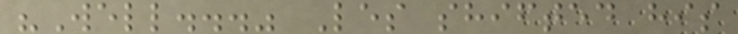"Well..." Les shifted his
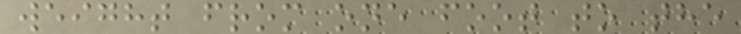weight from one foot to the
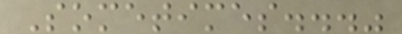Sometimes..."
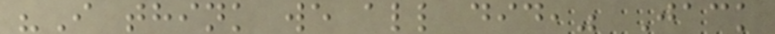"I think we all did," Jack
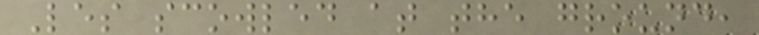Les scowled at the ground,
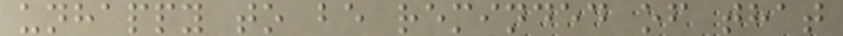unhappy to be reminded of that
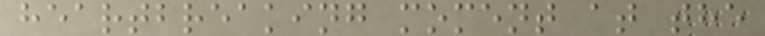heartbreaking moment at the
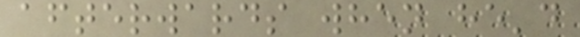afterwards when he'd
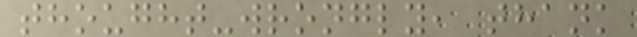thought-wrongly, thank
